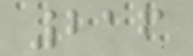216
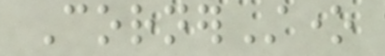CornerStone
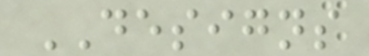DESIGNS
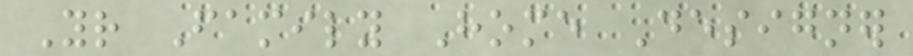Your Family Home Designer
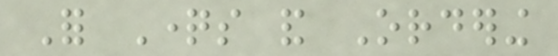For Questions and Ordering
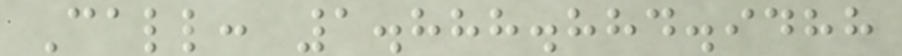Call: 1.888.884.9488
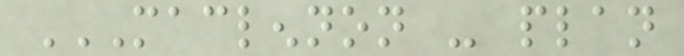MACLENNON - PLAN
